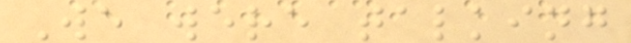We were talking
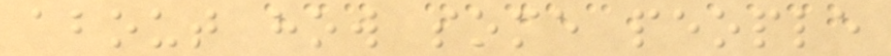about how some people
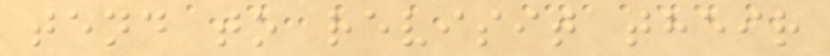tend to revisit their
